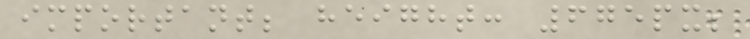important; height: 675px;
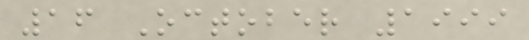16 October 1999
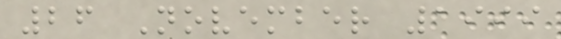26 November 1999
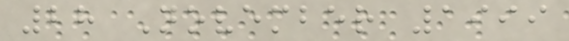28 November 1999
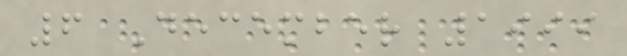6 December 1999
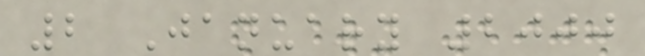2 January 2000
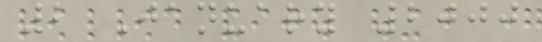2 January 2000
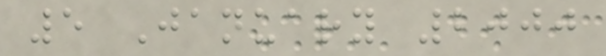5 January 2000
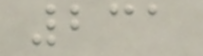231
